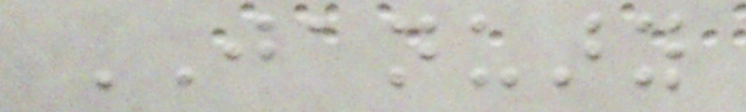JANUARY
